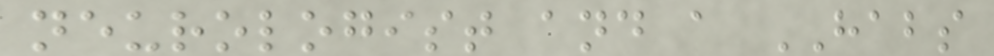neurologist and a HABS
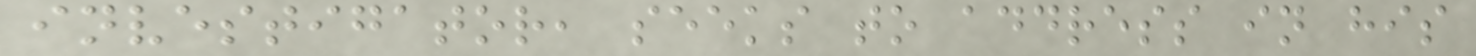investigator, seeks to address in his
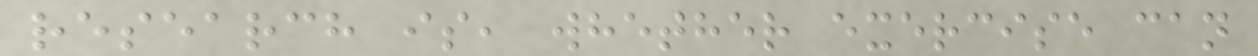research is, whether exercise can
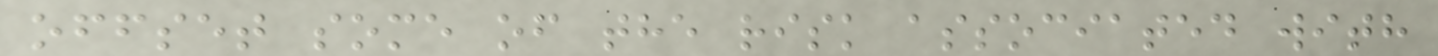offset some of the risk associated with
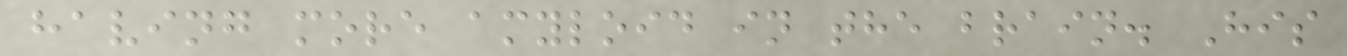having more amyloid in the brain. His
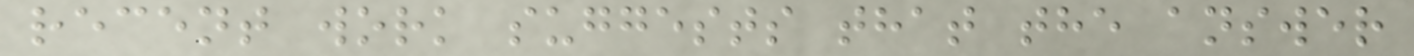recent work suggests that the answer
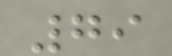79
